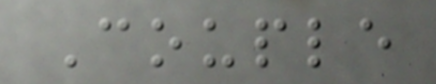Couple
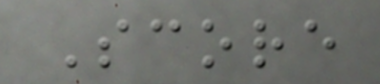Score
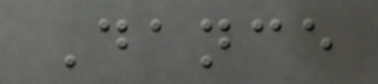Dance
